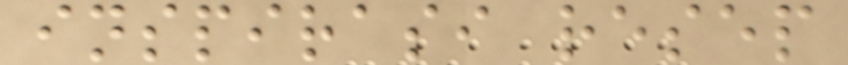inspirasi resep
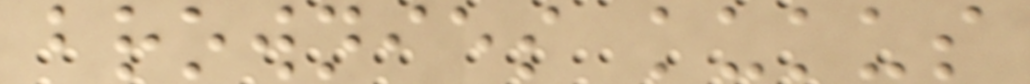brownies kukus
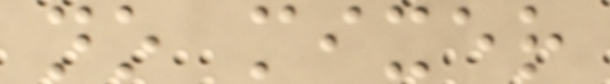no mixer
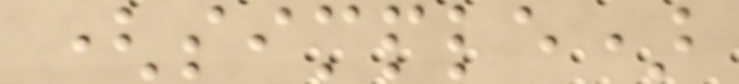(simple)
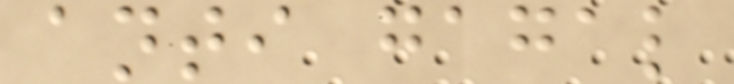anti gagal
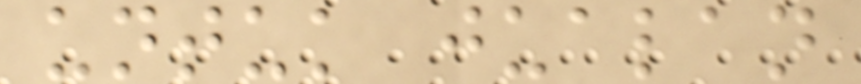untuk jualan
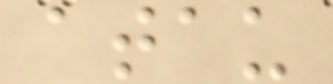atau
